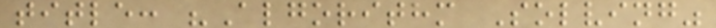title: "Algorithm Solving"
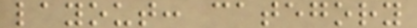layout: category
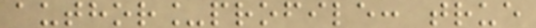author_profile: true
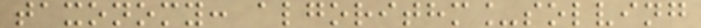taxonomy: algorithm_solving
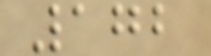172
